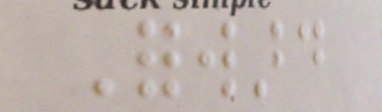Forward
